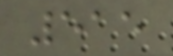515
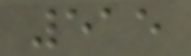515
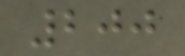200
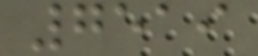7519
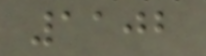1102
